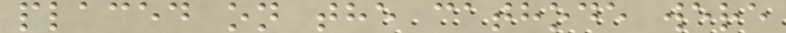placed on the cathode were
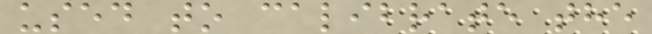used to calibrate the
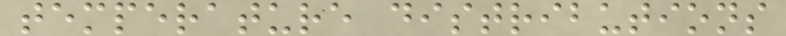temperature distributions
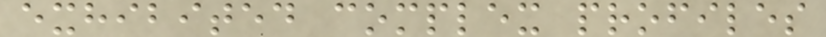exhibited complex profiles
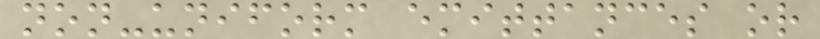non-uniform emittances or
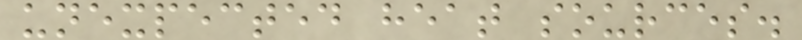unexpected heat sources.
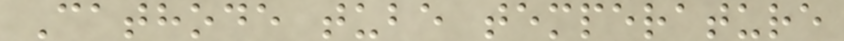Cathode tube temperature
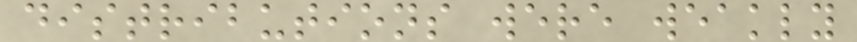distributions were weakly
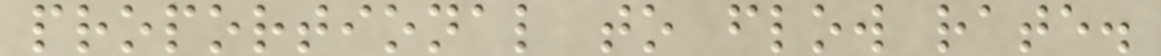proportional to flow rate.
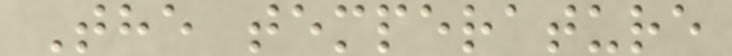The temperature
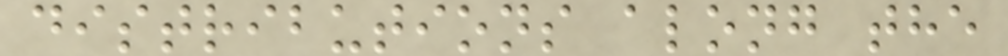distributions along the
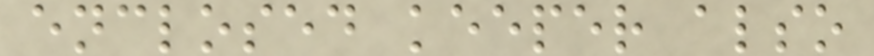enclosed keeper also
